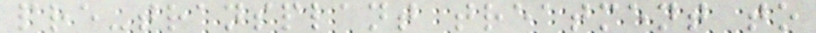pre-transplant treatment to
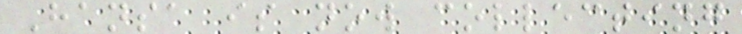Hansa is now collecting
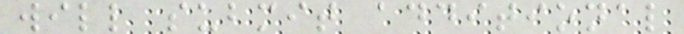will submit additional
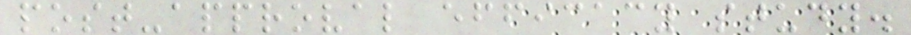post-approval efficacy study.
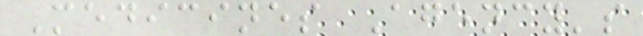Medicines Agency's
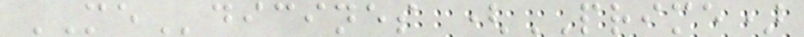MEdicines (PRIME)
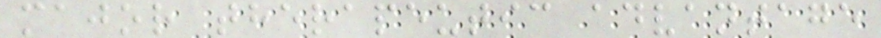major therapeutic advantage
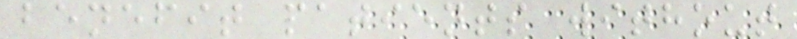benefit patients without
